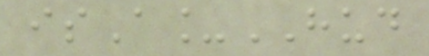isA_HUD
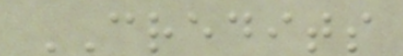CREDITS
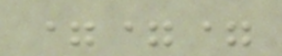===
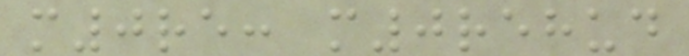m0re: m0rehud
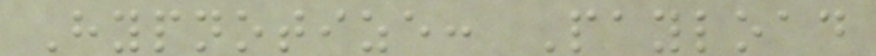Hypnotize: Payload
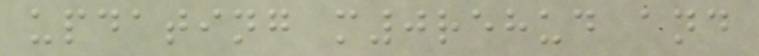updating m0rehud and
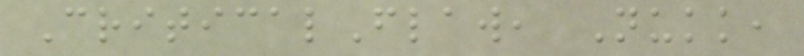CriticalFlaw, Nukk,
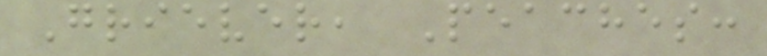Griever, Peaches:
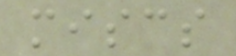miscs
